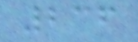236
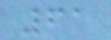61
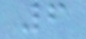6
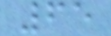65
